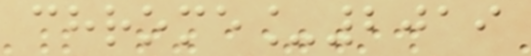chrome_2019
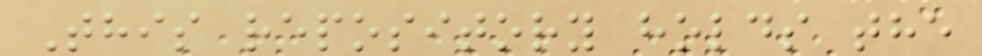This repository holds the
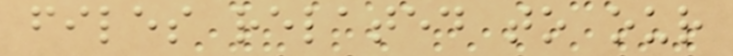files related to our
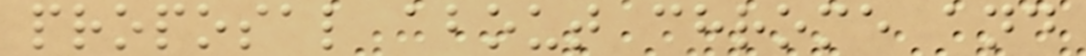proposal about chrome and
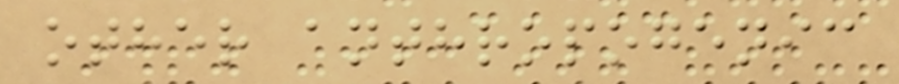other anthropogenic
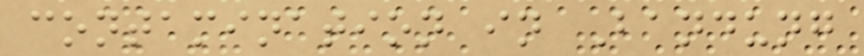contamination in Bandung
